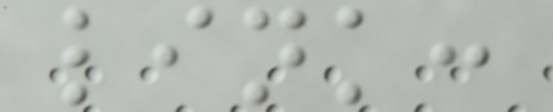link:
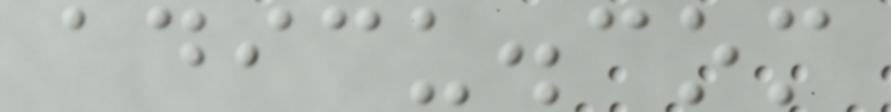adicu.com
